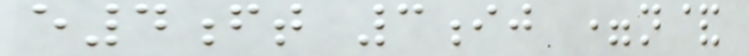e4ft 3ij =n&
